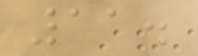11.
